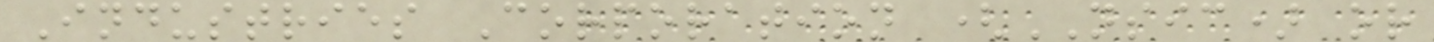Industries Corporation (NSIC) or
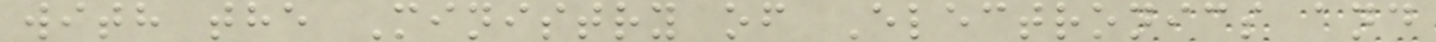with the Ministry of Electronics and
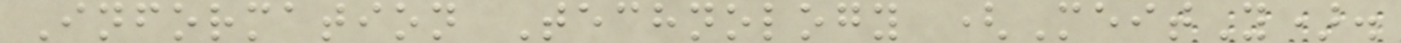Information Technology (MeitY).
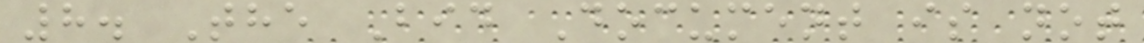8. The Bid Document is not
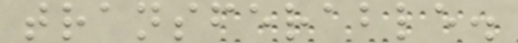transferable.
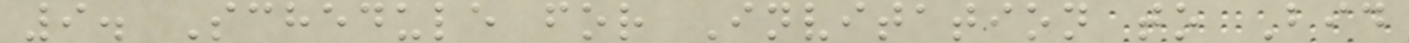9. Schedule for Invitation to Bid
